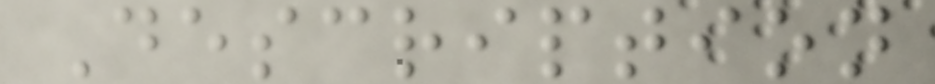Description
